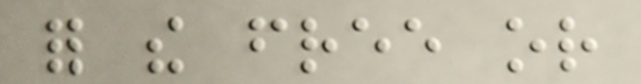for the free or
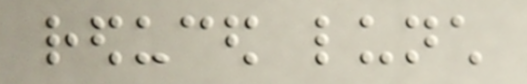reduced lunch
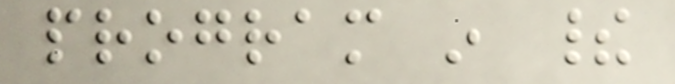program in their
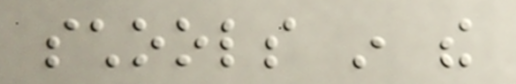schools in the
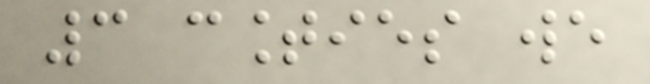3 counties we
